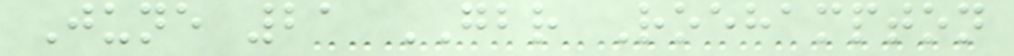June 21 GBR Roehampton
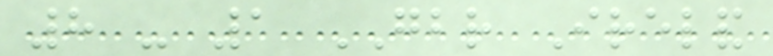8 - 1 GBR Ireland
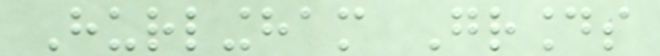Hurlingham Grounds
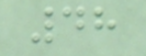48
